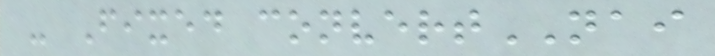- Fixed convertNAI
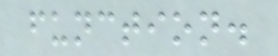function.
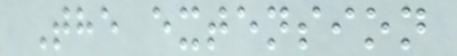The extension
